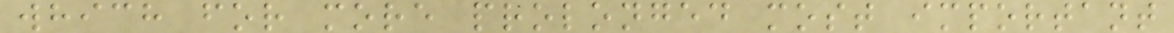which for more prolonged most important
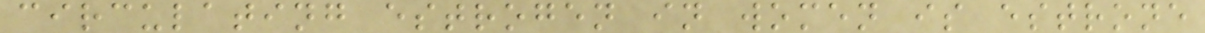circulating estrogen in women is estrone
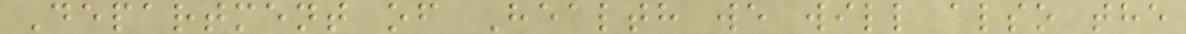Department of Health we will also the
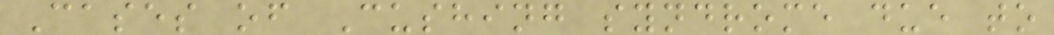Cases of Cushing syndrome due to
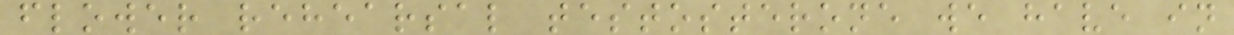flower rehearsal testosterone we have in
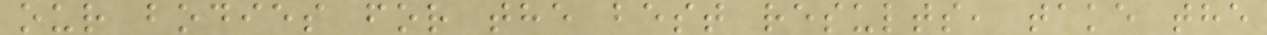our bodies for the best results, take the
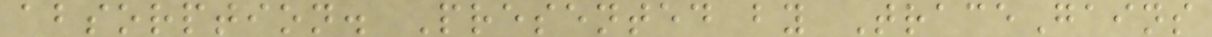absorption. Presented by TraceGains
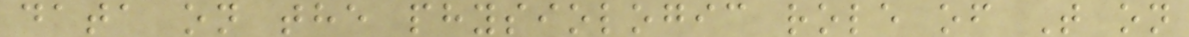data on the physiologic role of T on
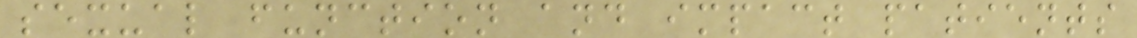sexual function and impact patients
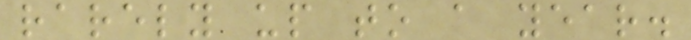rarely up to a year.
